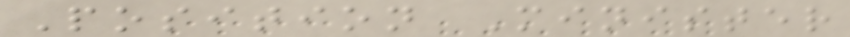Position Minister
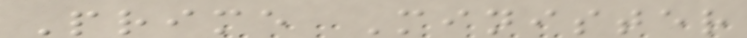Prime Minister
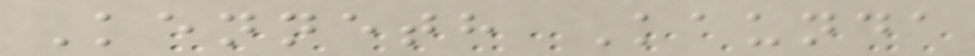Kenneth Kaunda
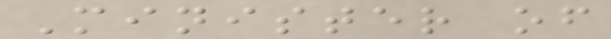Minister of
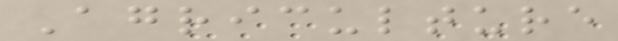Agriculture
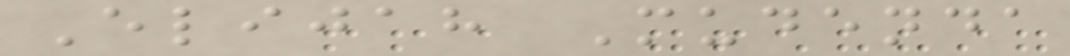Elijah Mudenda
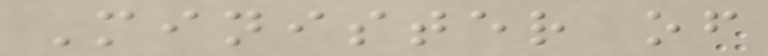Minister of
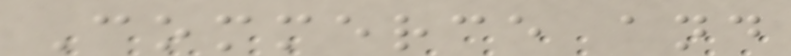Commerce and
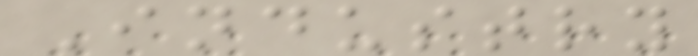Industry
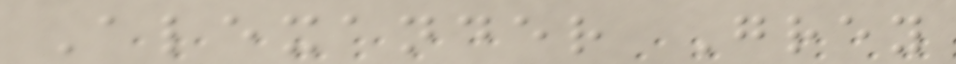Alexander Grey
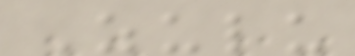Zulu
